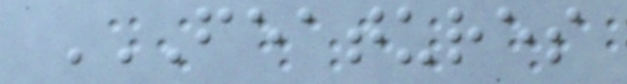FEATURES
